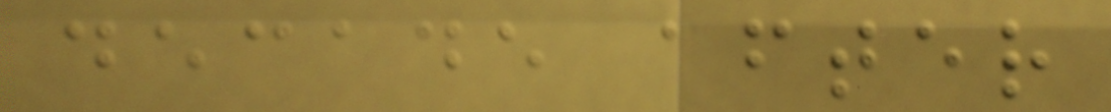decade after
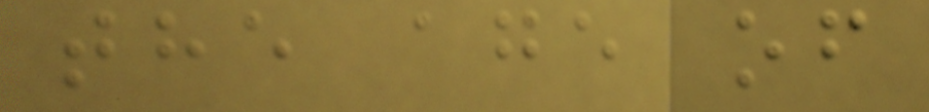the age of
